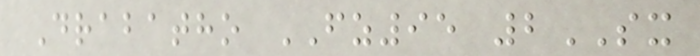Drabatho FZ95 2SX
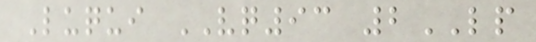Luqui VQ93 2LP
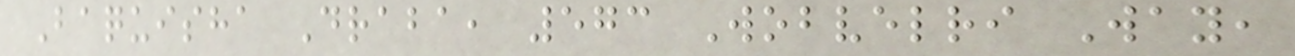Baquisha Draba, 573 Wobvelri Way,
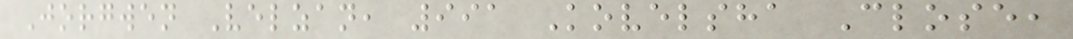Jorgwen Velzan, 991 Kovelsha Close,
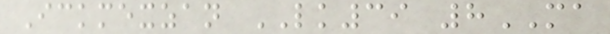Ickmexzan LK39 8MA
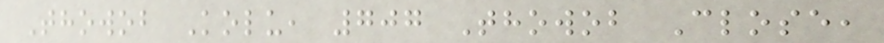Thowob Kolu, 707 Thowob Close,
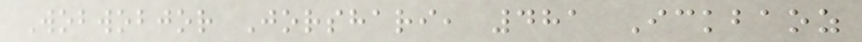Wobwobjor Jorshari, 481 Ickbaoz
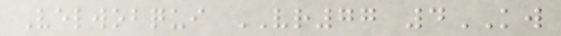Velwobqui VR77 4KW
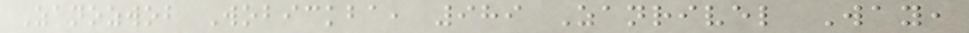Zanozwob Wobickba, 989 Zanrivel Way,
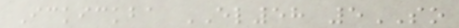Ickickba EL58 5SO
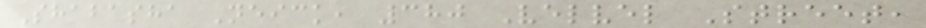Shabasha Neick, 380 Velvel Street,
